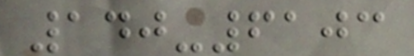140-6103
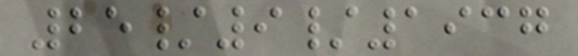25/9/1937
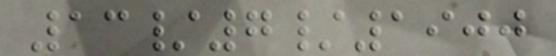13/7/1900
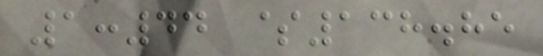1:44 $138.85
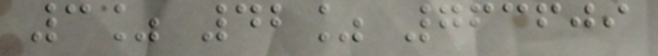3% 42% 763609
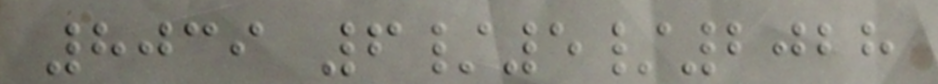8039 6/5/2028
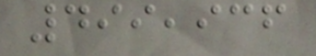499,936
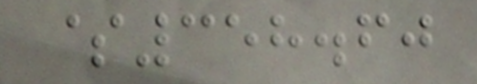$358.60
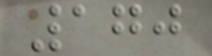170
